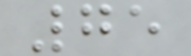75
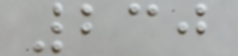230
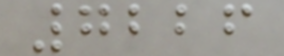7226
